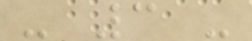- 3 -
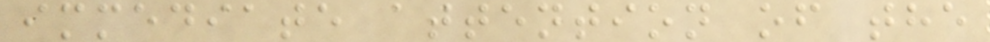immediate attention of the
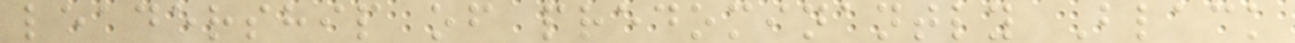leadership of predominantly Black
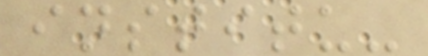institu-
